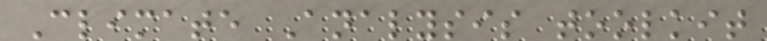Climate Analysis toolkit
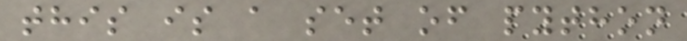this is a set of python
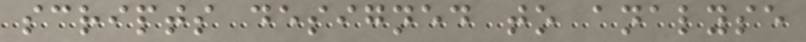scripts designed to analyse
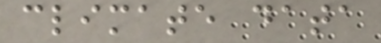climate data
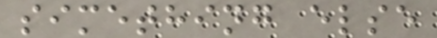simething else
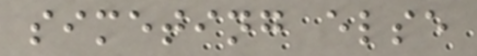simeting else
